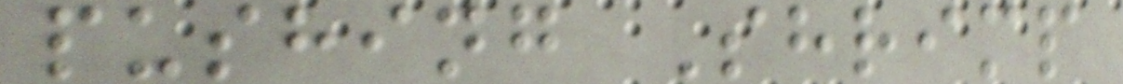pushing Shrimp
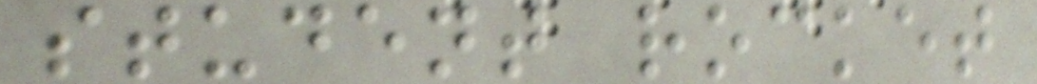student rocket
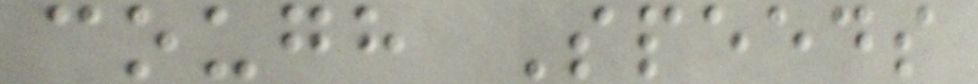cough Speeds
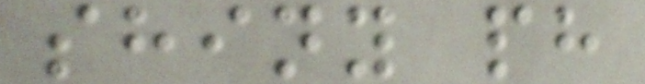shiny ph
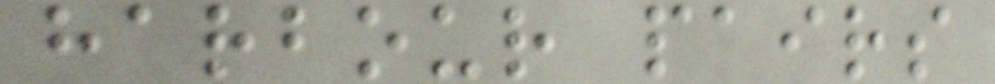harbour pairs
